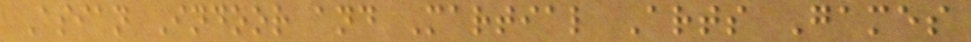Asian Indoor and Martial Arts Games
